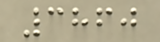3860
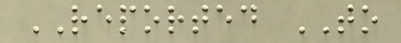REPORTED TO
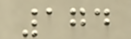174
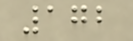172
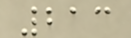213
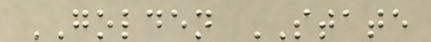GOLDEN STATE
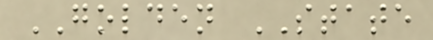GOLDEN STATE
